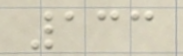133
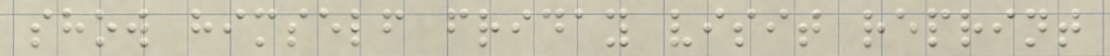show himself friday visit reprint
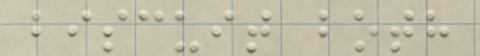biscuit both
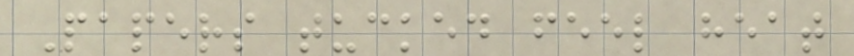Papers tucked feel heat
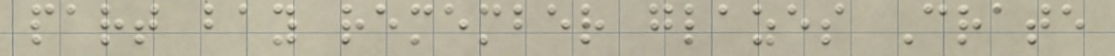part bay remember glazes Crate
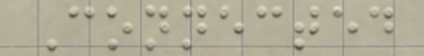Connected
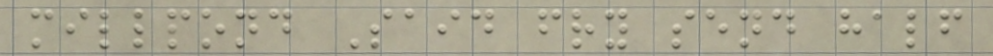millpond Said fry send half
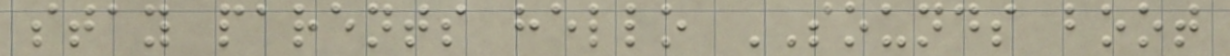stay parents hello SOUNDS boot
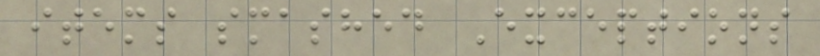items smashed Exceptions
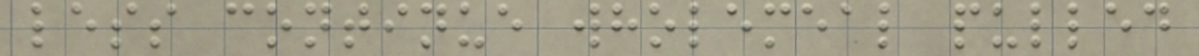less continue wholemeal pulled
